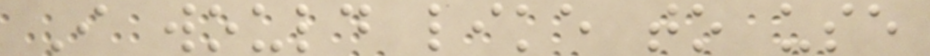I would like to use
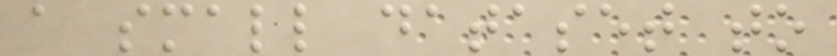a small dataset to
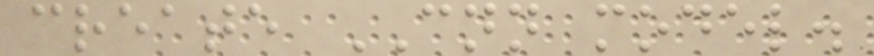create CNN model.
